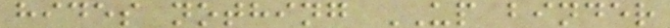hides nothing UP binder
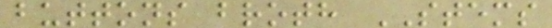buttons broth STEMS
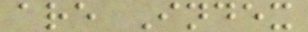are Index
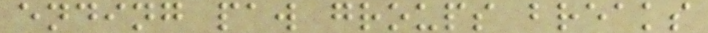ending paw groups breaks
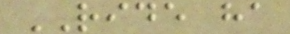RIDE ha
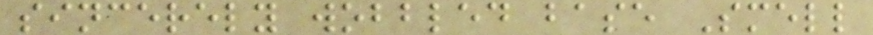sincerely wobbled base Smell
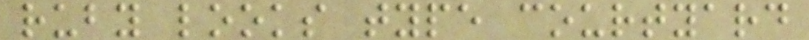ruby looks type courtyard
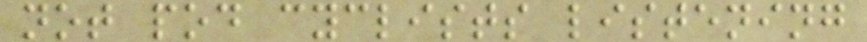not pod cyclists listening
